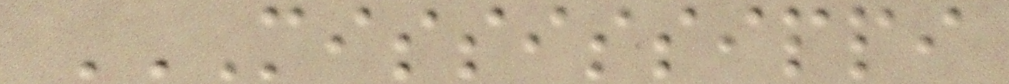MISSISSIPPI
